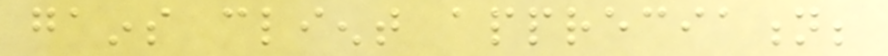gains client appreciation;
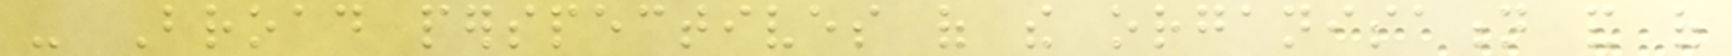- Broad perspectives of the organisation and of
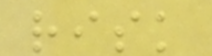risk
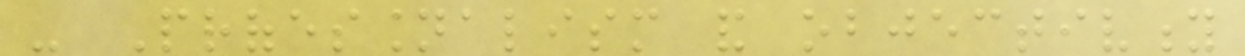- Professionalism and objectivity
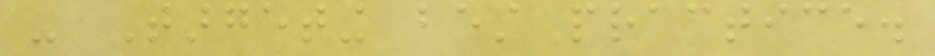- Targeting best practice.
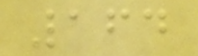164
